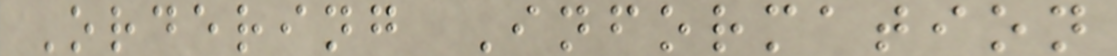Ordering Information
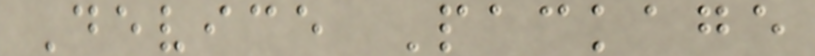Device Package
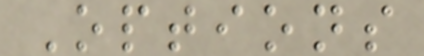Options
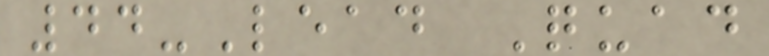44-Lead Quad
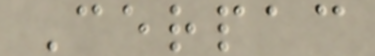Cerpac
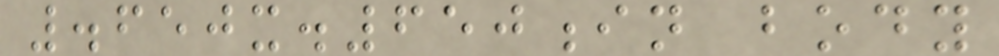.650x.650in body
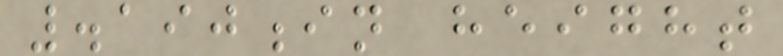.190in height
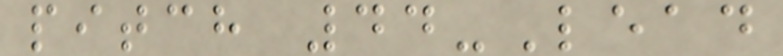pitch 44-Lead
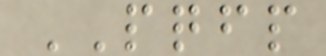PQFP
